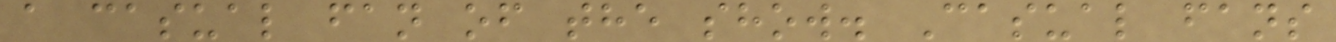a casual fan of the show. Casual fans
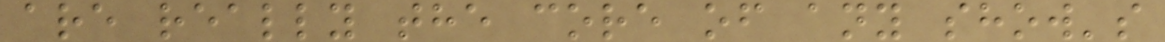are really the core of any show's
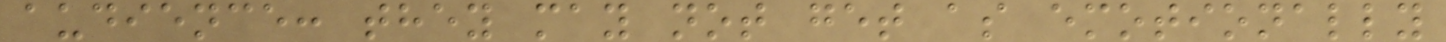audience: they may not get as emotionally
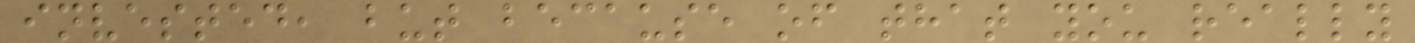invested, but because of that you really
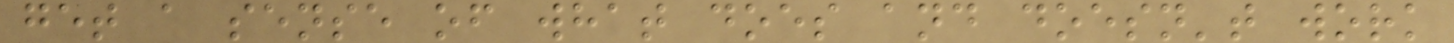get a sense of what does and doesn't work
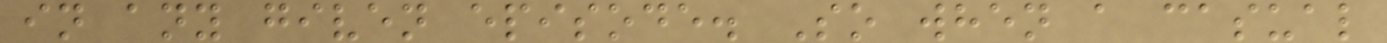in any given episode. So when a casual
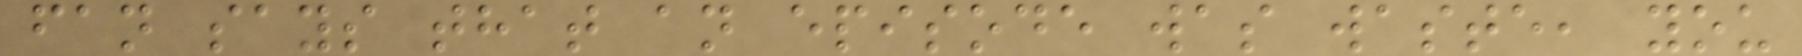fan says that an episode was waste, you
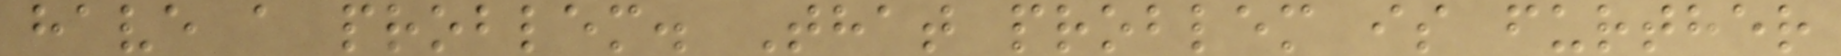have a problem. That problem is further
